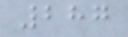287
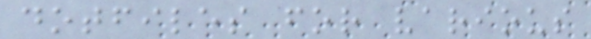dotfiles for various
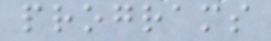programs
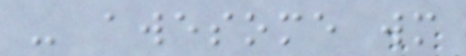- awesome wm
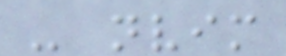- nvim
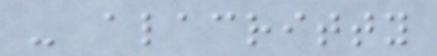- alacritty
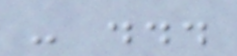- ...
